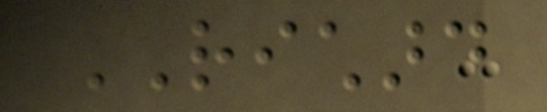RICHARD
